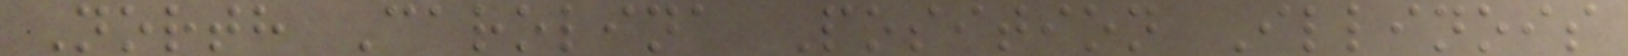North Carolina Position Illinois
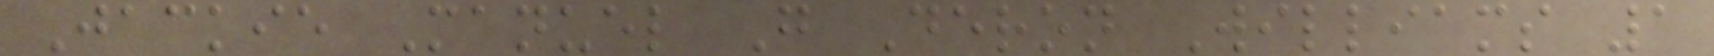Jackie Manuel G Deron Williams 1
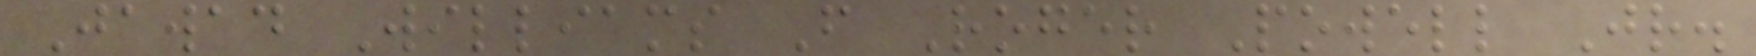Jawad Williams F Roger Powell Jr.
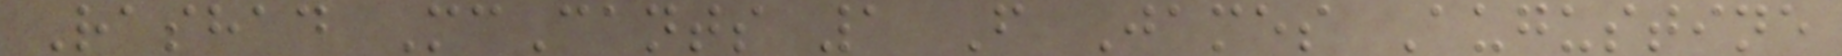Rashad McCants 1 F James Augustine
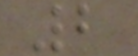2
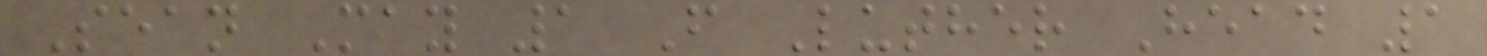Sean May 1 F Luther Head 1
